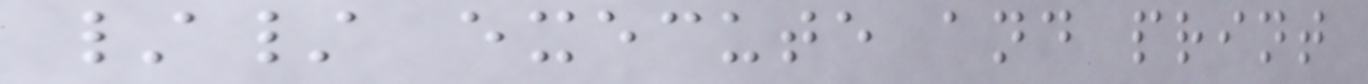// execute and print
